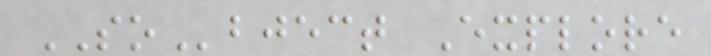SObject Explore
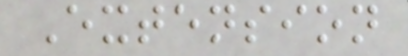Extension
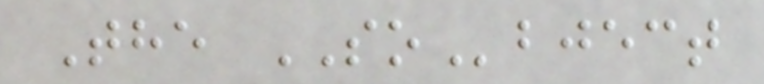The SObject
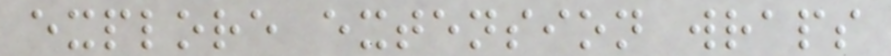explore extension wraps
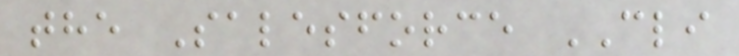the Salesforce CLI
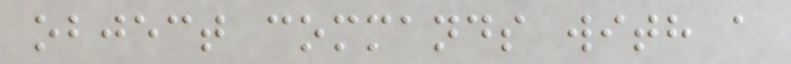object commands with a
